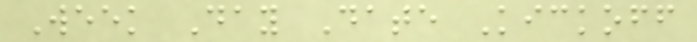Week Day Date Kickoff
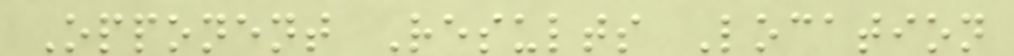Opponent Results Location
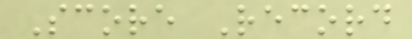Score Record
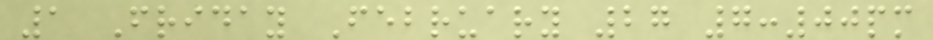1 Friday February 27 7:00pm
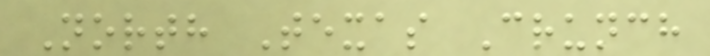North Texas Crunch
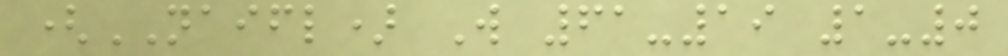(NAIFL) W 61-19 1-0
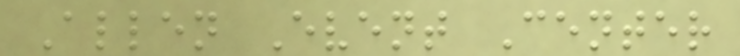Allen Event Center
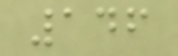146
